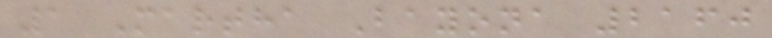1 Martha Bayona 2160
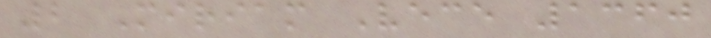2 Miriam Vece 1360
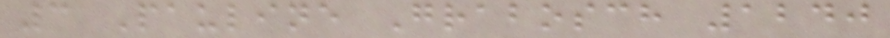3 Pauline Grabosch 1240
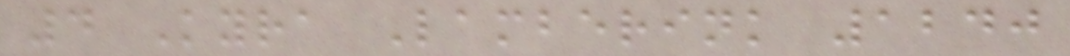4 Kyra Lamberink 1240
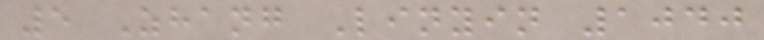5 Zhang Linyin 1040
